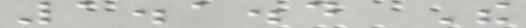1.1.4 The
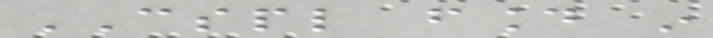CSPL found in
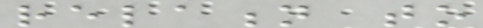relation to
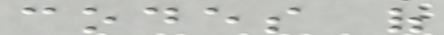codes of
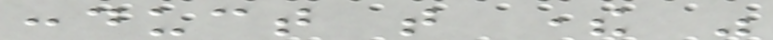conduct that there was
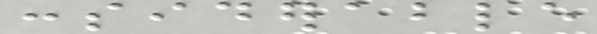considerable
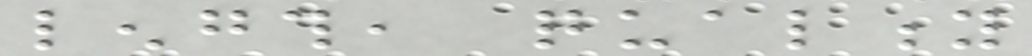length, quality
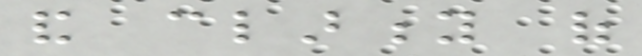and clarity of
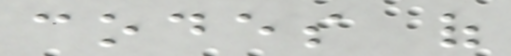codes of
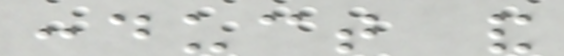conduct and
